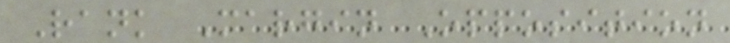Rank Margin Opposition
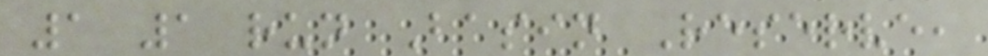1 1 run Basin Reserve,
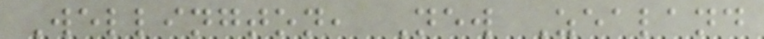Wellington, New Zealand
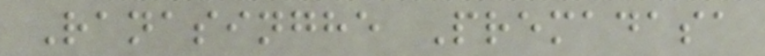Ranasinghe Premadasa
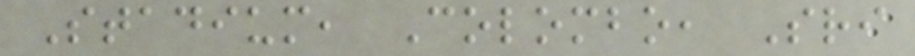Stadium, Colombo, Sri
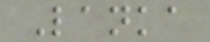Lanka
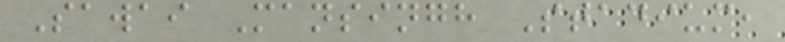Sawai Mansingh Stadium,
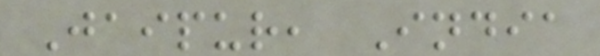Jaipur, India
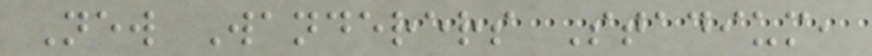New Wanderers Stadium,
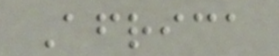Africa
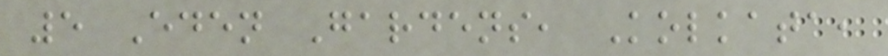5 Eden Gardens, Kolkata,
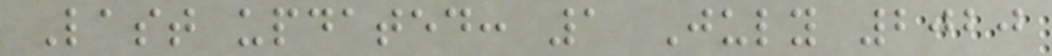Last updated: 1 July 2020
